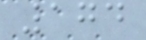174
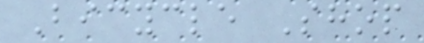Bicycle Shop
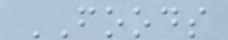FOODS
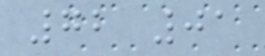72 01
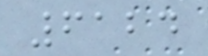6124
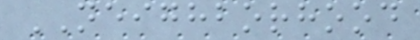NEIGHBORHOOD
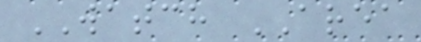WATCH AREA
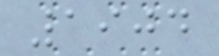1904
